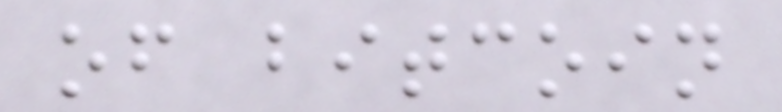of bitcoin
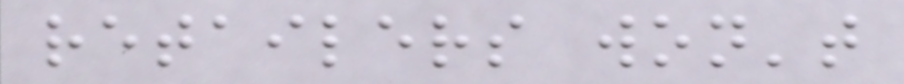retailers won't
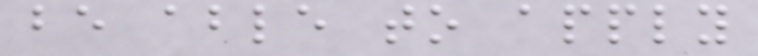be able to apply
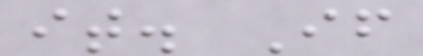it. If
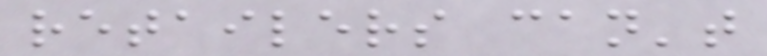retailers can't
